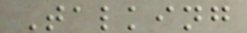Talking
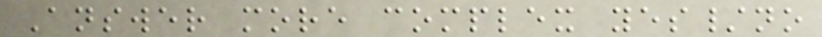Answer more complex yes/no
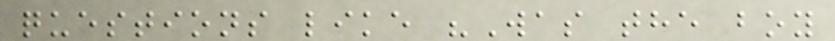questions like "Was the boy
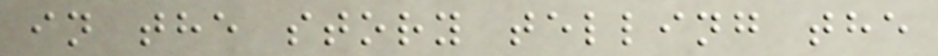in the story telling the
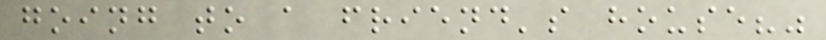going to a friend's house?"
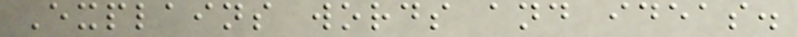Explains words and ideas.
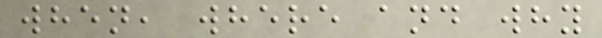when, where and why
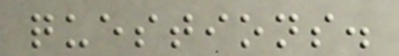questions.
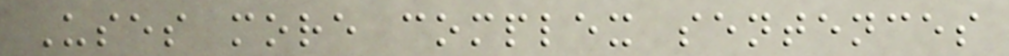Uses more complex sentences
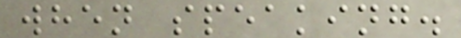when speaking.
